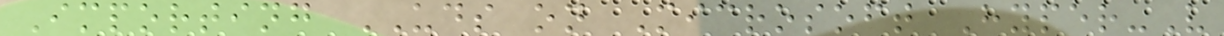Importing UDS on Microsoft Hyper-V
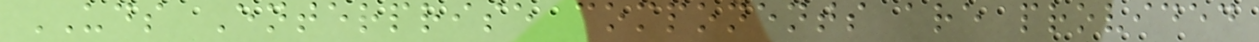UDS Enterprise components are provided
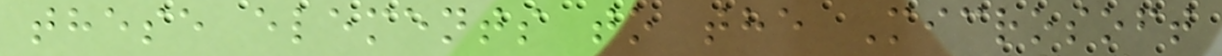these elements to the Microsoft
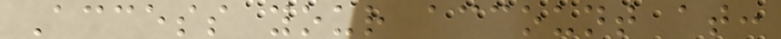Access your account at:
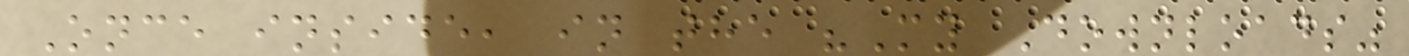Once inside, in the "My Downloads"
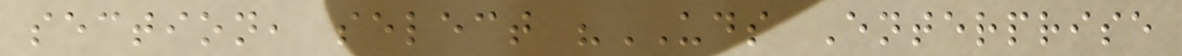section, select "UDS Enterprise
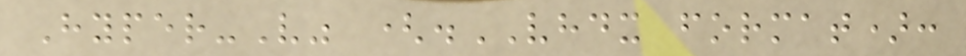Hyper-V" (.VHDX format):
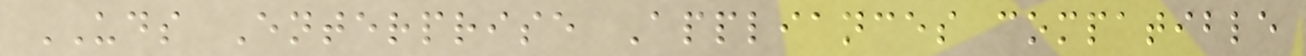UDS Enterprise Appliances compatible
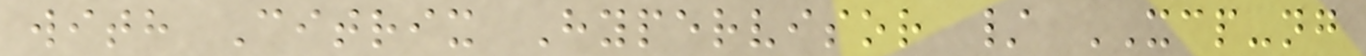with Citrix Hypervisor / XCP-ng
